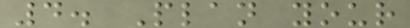4. Plan your
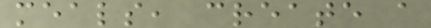meals, create a
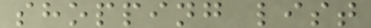shopping list
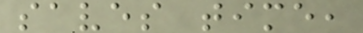saves time,
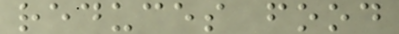reduces food
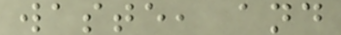waste, and
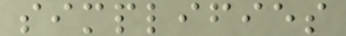simplifies
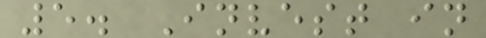5. Invest in
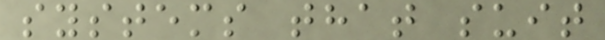systems that suit
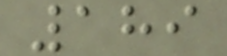189
